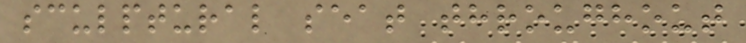sculptural seat throughout
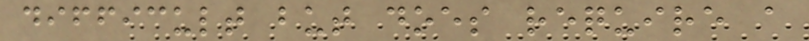difficult but does require a
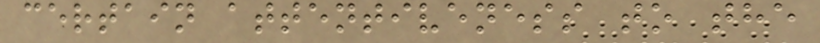certain attentiveness to the
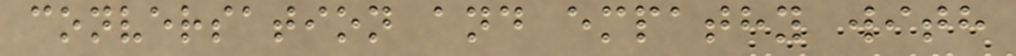conversation and empathy with
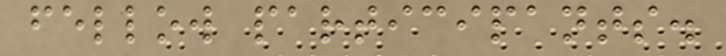fellow participants.
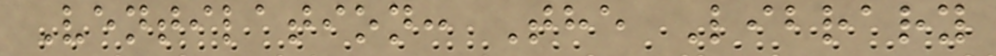Ventilation: The Library
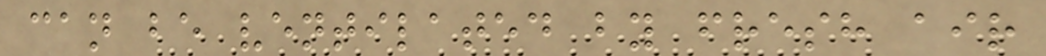can be ventilated by fresh air
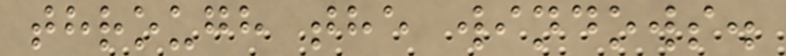through the windows.
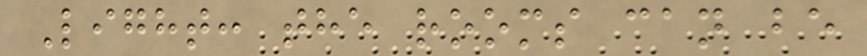Light: the rooms can be
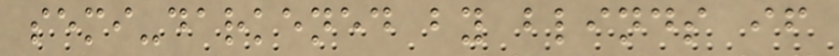semi-darkened by blinds if
